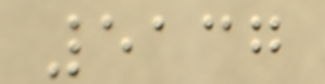5137
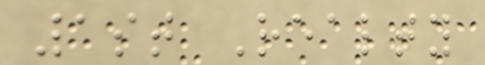1st Realty
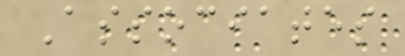Associates
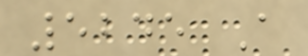5245 A
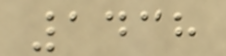1438
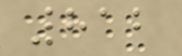812
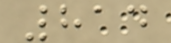814
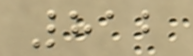812
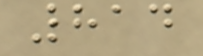814
